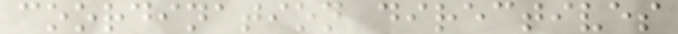coordination directives
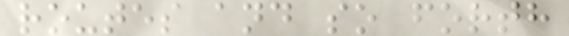routes and so forth
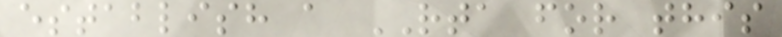establish a RTA for this
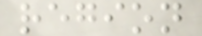region
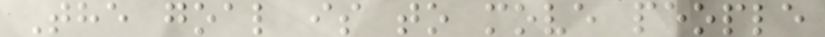The goal is to move people
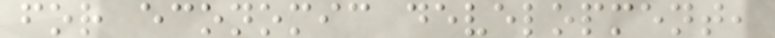for economic development,
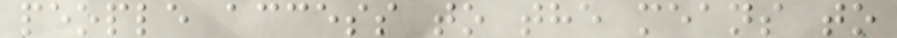people access to the means to
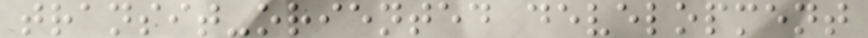transit-oriented development
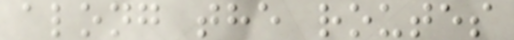along the routes
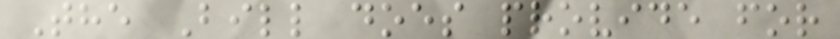The Bill does provide for
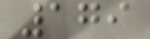179
